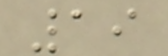19
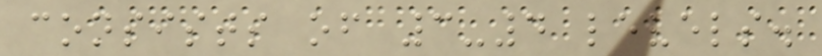consists of 3-4 levels.
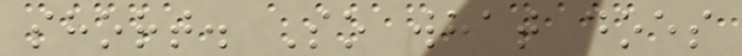short. So what does
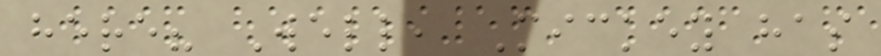here? Well, Mickey has
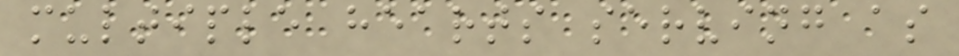multiple hearts serving as
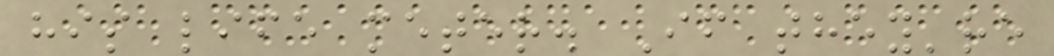his life meter. If they're
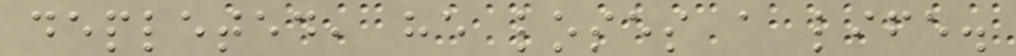depleted, he loses a life.
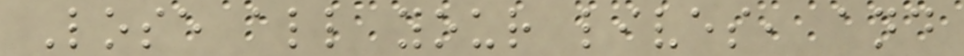Lose all your lives, and
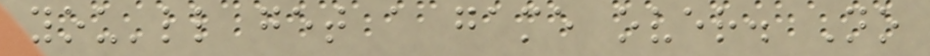you'll get a game over. No
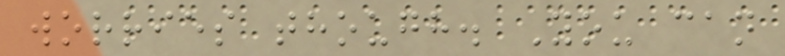worries though. You can
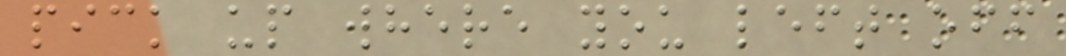pick up where you left off
